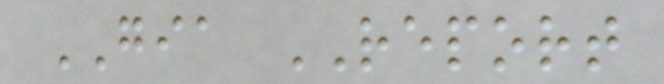GIA REPORT
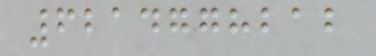6214778212
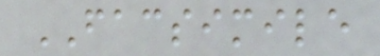FACSIMILE
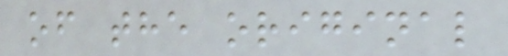of the original
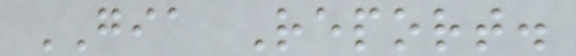GIA Report.
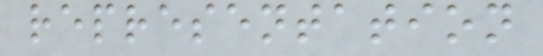representation
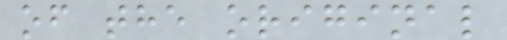of the original
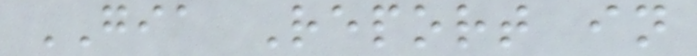GIA Report in
